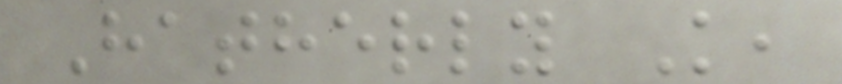Hatherly K,
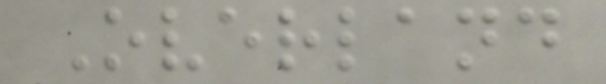Overland
